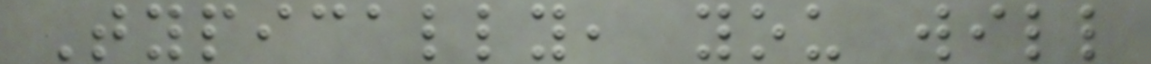Typically, you will
